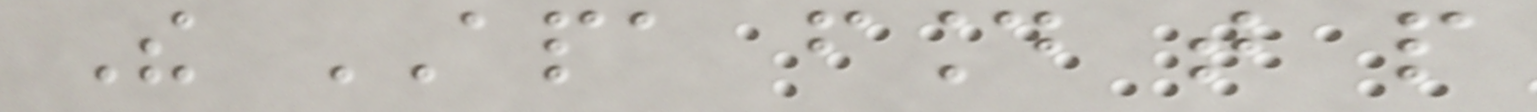The APA found that people
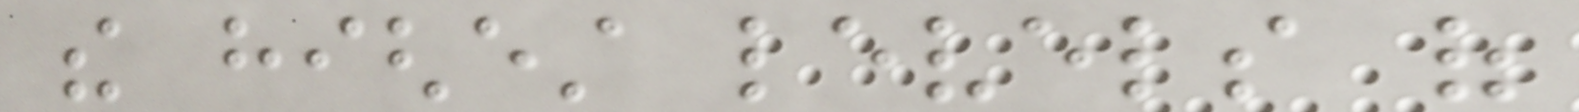the highest levels of
